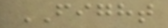FIGHT
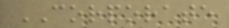CORPORATE
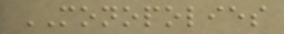MONOPOLIES
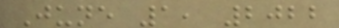June 1, 2022
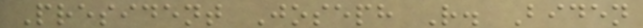President Joseph R. Biden
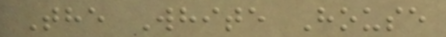The White House
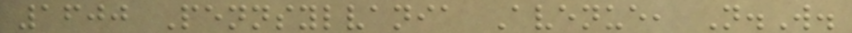1600 Pennsylvania Avenue, N.W.
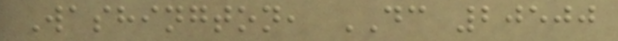Washington, DC 20500
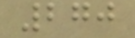270
